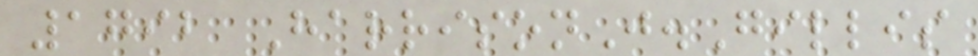1792 HarrisonJ.Gillis
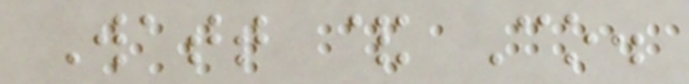Watt & Co.
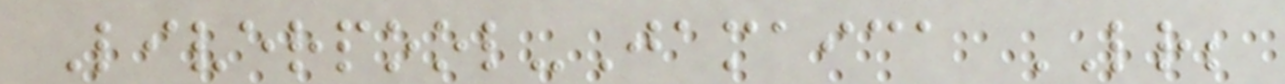Liverpool-Jamaica LR;
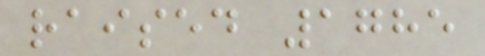raised 1785
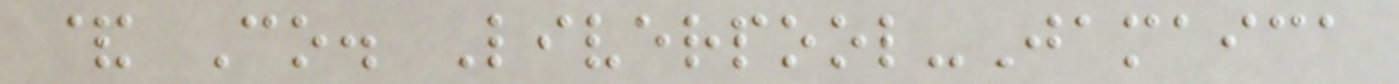& Co. Liverpool-Jamaica
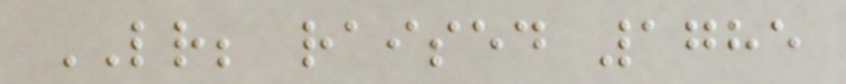LR; raised 1785
